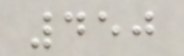450
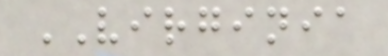VIRGINIA
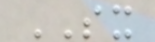SX
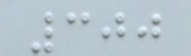300
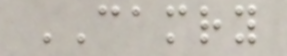CAMRY
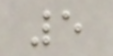5
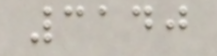3140
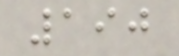190
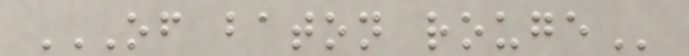OF BATON ROUGE
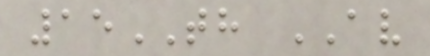15TH AV
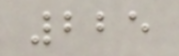225
